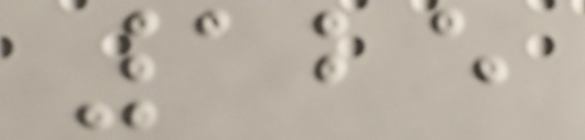125
